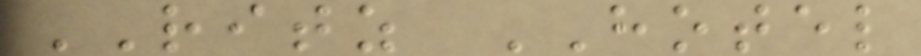RITZ HOTEL
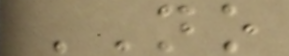NO
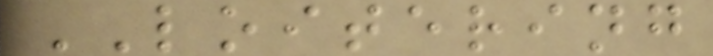LOITERING
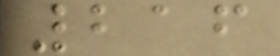216
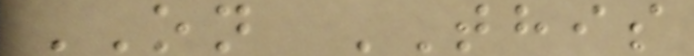ON THIS
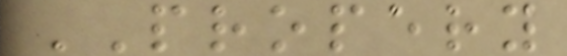PROPERY
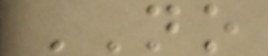NO
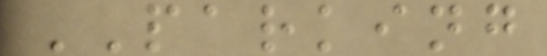PARKING
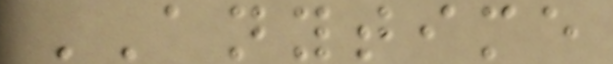ANYTIME
